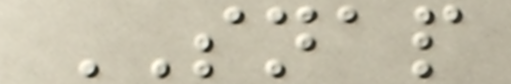SNAP
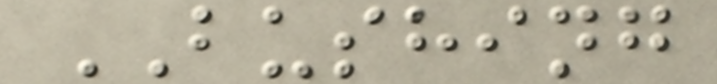BUSHING
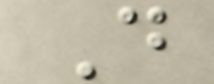D
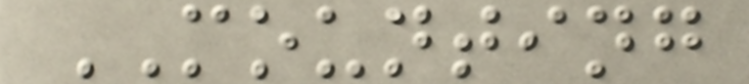MOUNTING
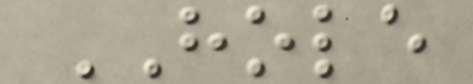HOLE
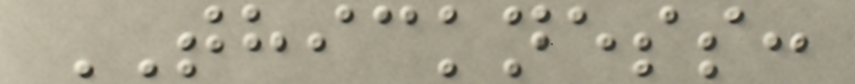THICKNESS:
